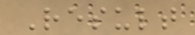Result
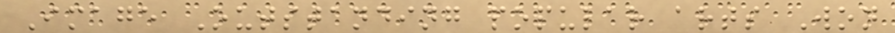Image Outstanding popular arts Won
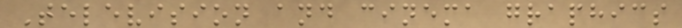Television and cinema graphics
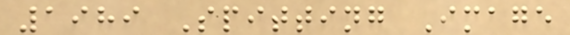1989 Spitting Image
